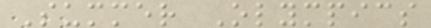Summer Olympics
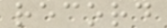record
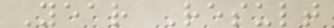Year Result
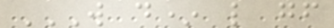W D* L GF
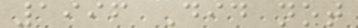1996 Did not
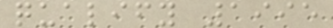qualify 1995
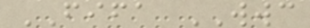FIFA WWC
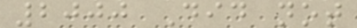2000 Did not
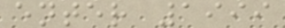enter 1999
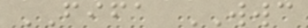FIFA WWC
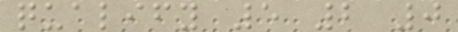qualify 5 2 0
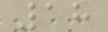18
